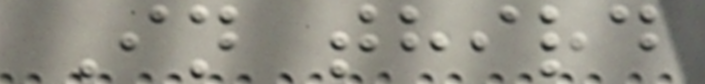In third
